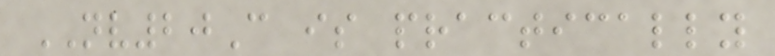NV20C is practically
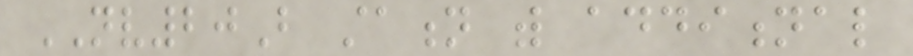NV20B station with additional
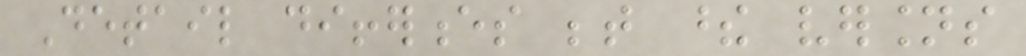Detail differences between these versions
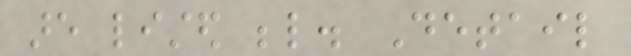are listed below. Detail
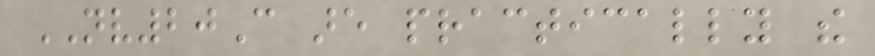NV20C are practically the
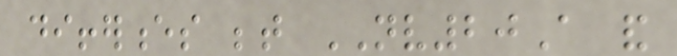differences between NV20A and
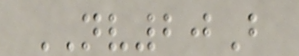NV20B
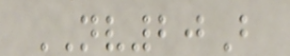NV20B
